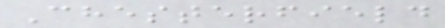Chesterfield
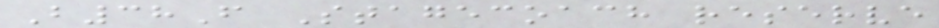B38F Stagecoach reserve
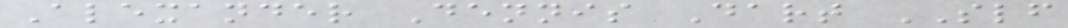Alexander Dennis Dart SLF
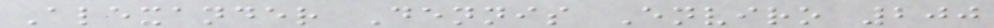Alexander Dennis Enviro 200
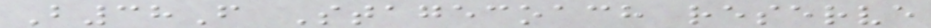B38F Stagecoach reserve
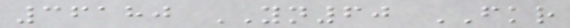36180 YN60 FKR
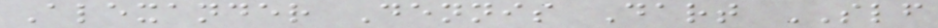Alexander Dennis Dart SLF
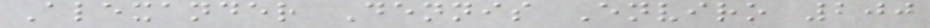Alexander Dennis Enviro 200
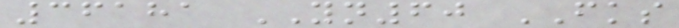36181 YN60 FKS
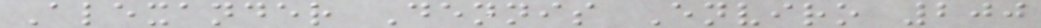Alexander Dennis Enviro 200
